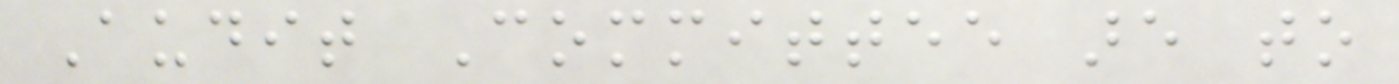Audit Committee are to
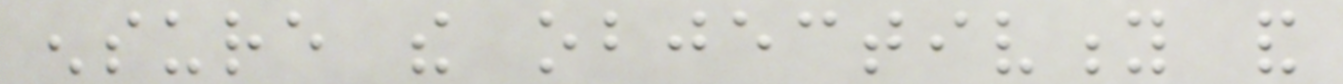ensure the objectivity and
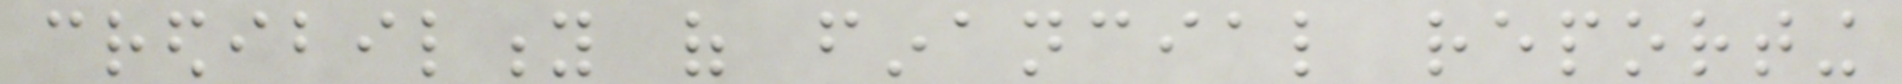credibility of financial reporting
